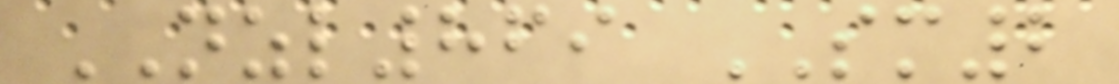NZL869 SM2
